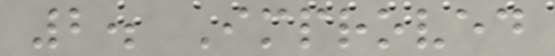2. Improved
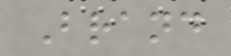Brand
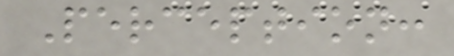Perception:
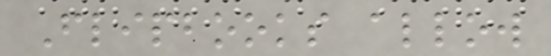Flipbooks allow
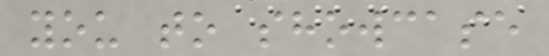you to showcase
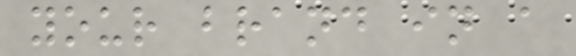your brand in a
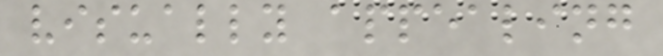visually appealing
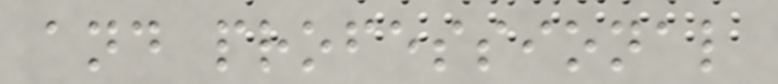and professional
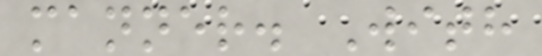manner. With
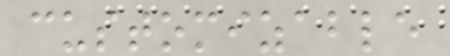customizable
